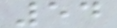54
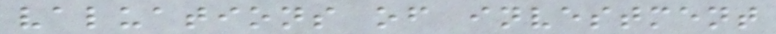valuations of investment
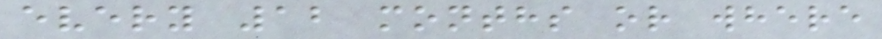every 12 months or where
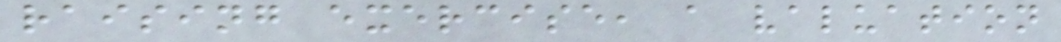raising exercise, a valuation
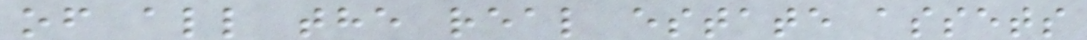of all the real estate assets
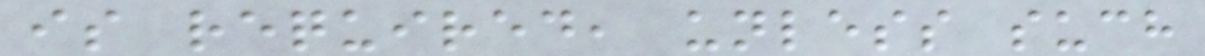is required, unless such
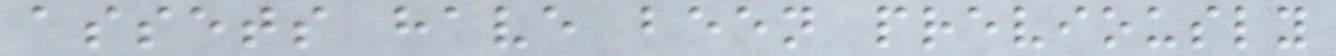assets have been previously
